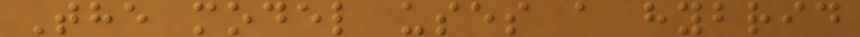The model uses a hybrid
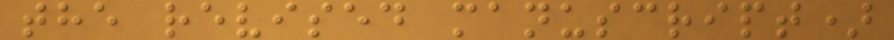the revised manuscript)
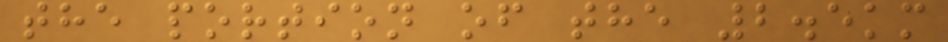the portion of the 2.5km
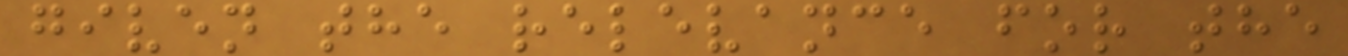given the relevance for the
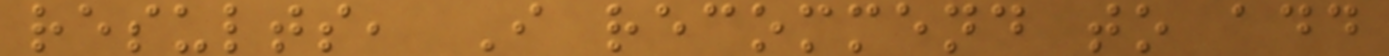results, I recommend to add
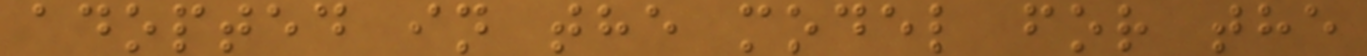adopted in the model for the
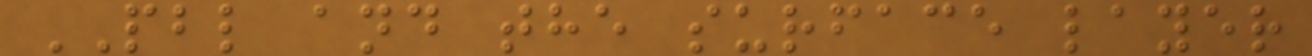PBL and the surface layer
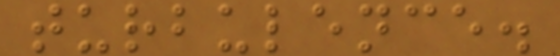turbulence.
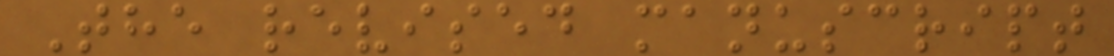The revised manuscript
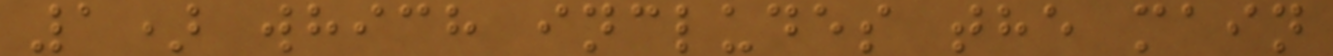1) which includes the main
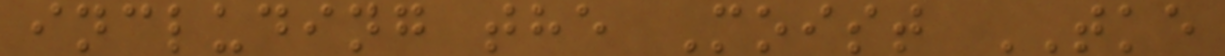including the Moist TKE
